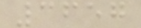3657
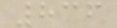836
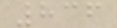836
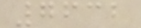7632
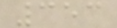353
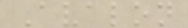Avalon
